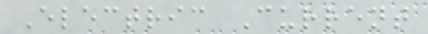Electric Current
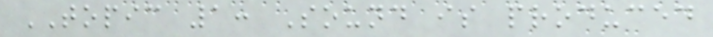TOPIC 1: Sound is produced
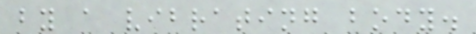by a vibrating body.
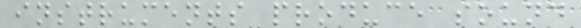instruments produce sound
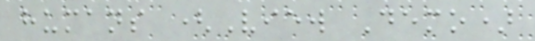humans (View Demo)
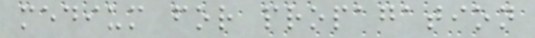medium for propagation
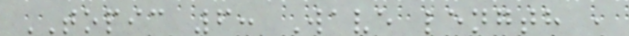TOPIC 6: Wave length ,
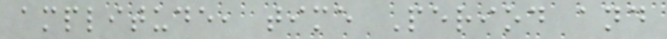amplitude, time Period and
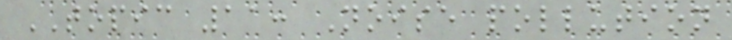TOPIC 11: Noise pollution
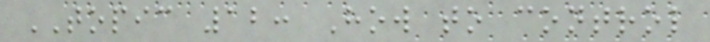TOPIC 12: How to control
